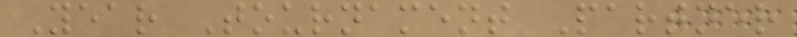Year Tournament Partner
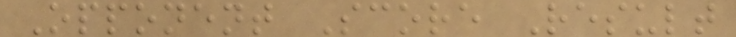Opponent Score Result
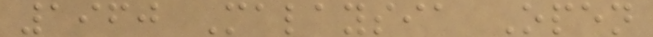1960 Malaysia Open
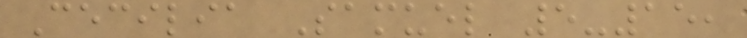Cecilia Samuel 5-15,
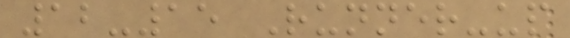12-15 Runner-up
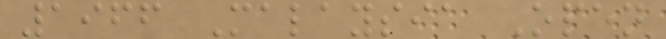1966 Malaysia Open
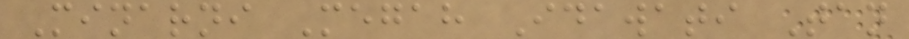Minarni Megah Idawati Tan
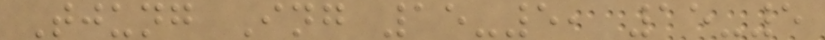Tjung Ing 15-5, 15-5
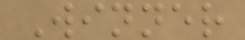Winner
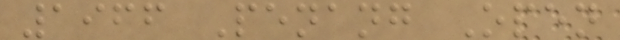1966 Penang Open
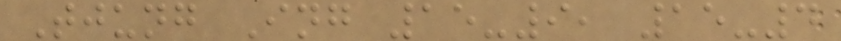Tjung Ing 15-9, 15-4
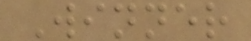Winner
